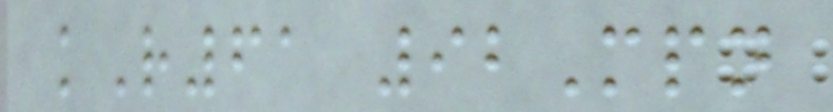kR61 92Mpn
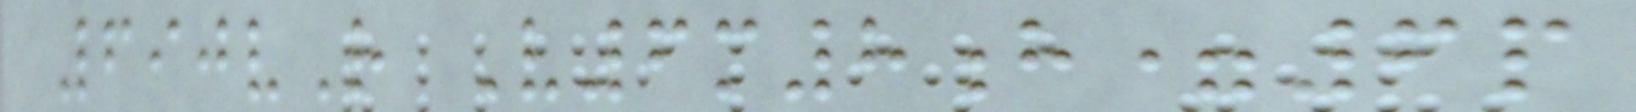690vR V6m8h=6p
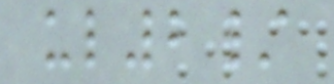ul2/
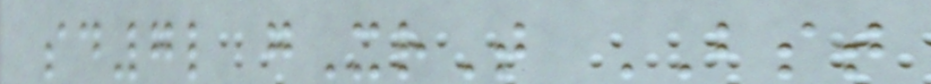sd7l gXrT BST
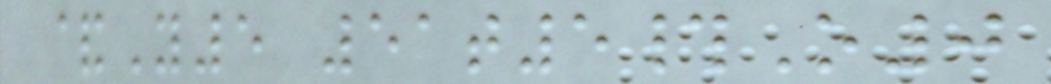&Y5 51t5#O0
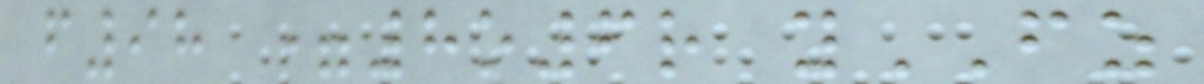f98 =8o6r yFZ
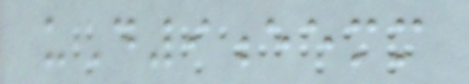uD9eemm
